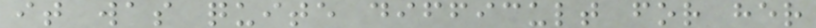it was quite difficult for her
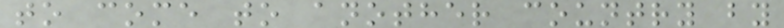to come to another country by
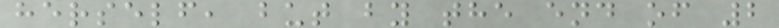herself, but by the end of 2
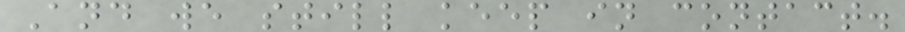And we still keep in contact.
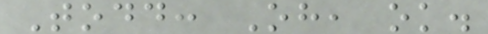Todd: Oh, ok.
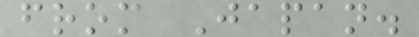from Japan.
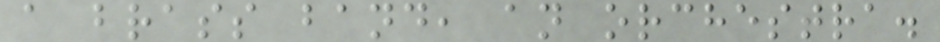a brass band, an orchestra.
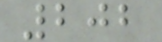202
